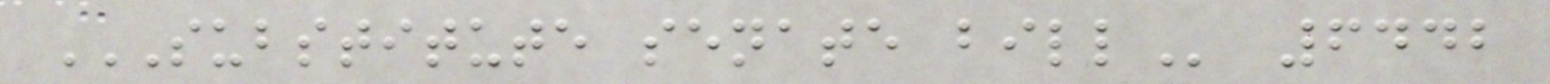SUBSTITUTE SENATE BILL 6442
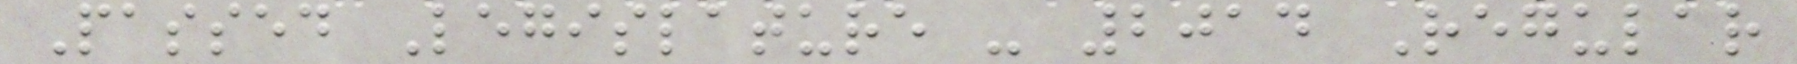Passed Legislature - 2014 Regular
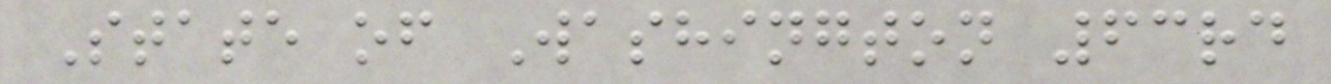State of Washington 63rd
